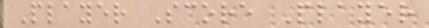Player Score Player
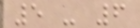5 - 6
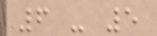6 - 5
